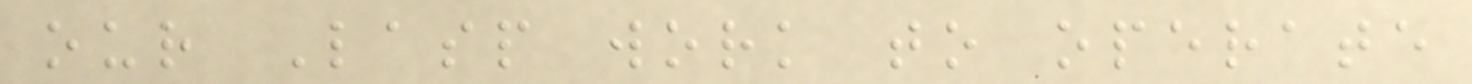our Lasp work to operate
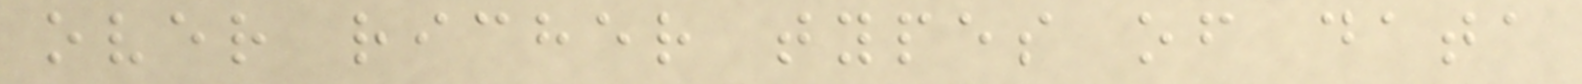over richer types of data
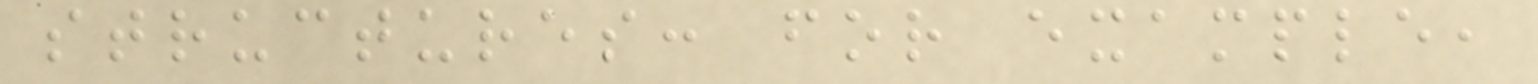structures: for example,
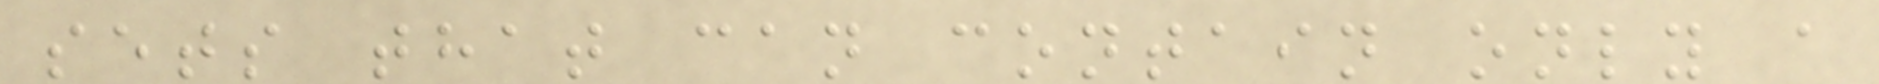sets that can contain only a
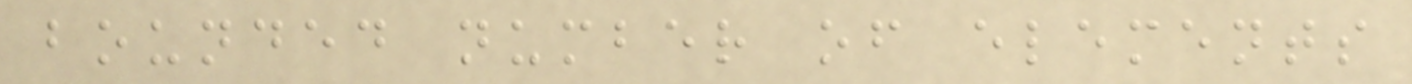bounded number of elements
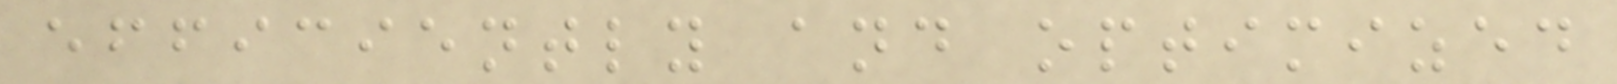efficiently and optimized
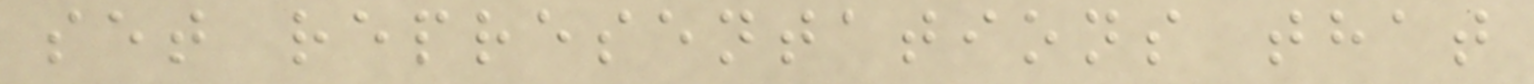set representations that
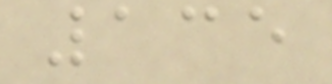135
